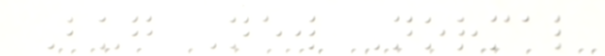Bug New Normal
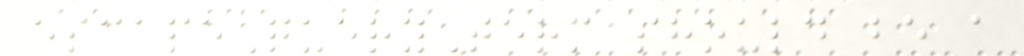escapeQueryTerm should be a
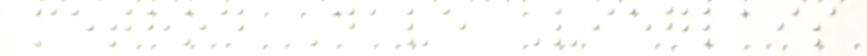method Dave Vieglais
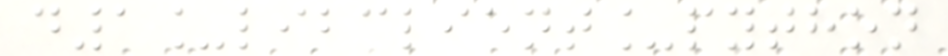d1_libclient_python
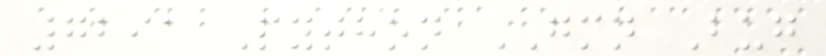7291 Python GMN Bug
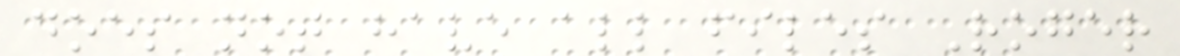does not have all files Roger
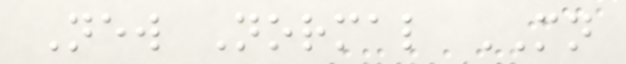New Normal MN
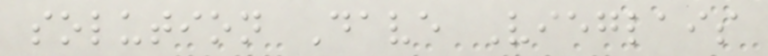solution Dave Vieglais
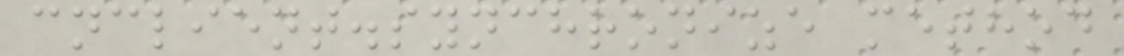cnclient.synchronize method
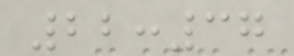22:37
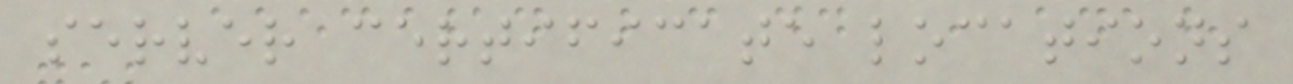server certificate locations
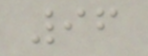96
